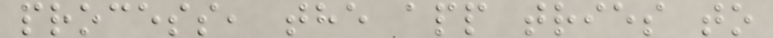process, the app tries to
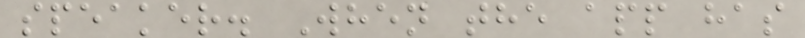speaker. When the app has
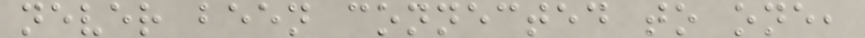never been connected to one,
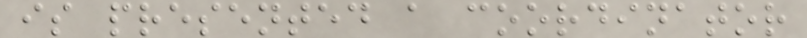is presented a coordinator
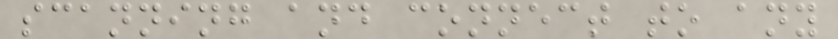scanning and connect to any
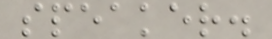speaker.
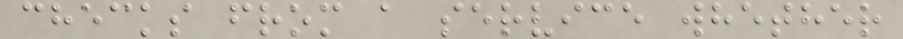checks from a service whether
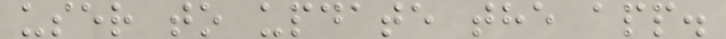user to update the app.
